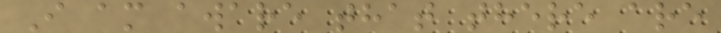I am aware that there are
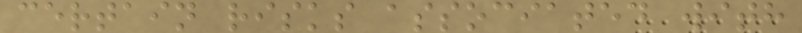certain risks associated with
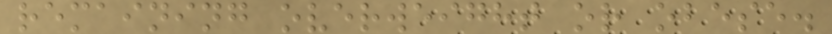remaining overweight or obese.
